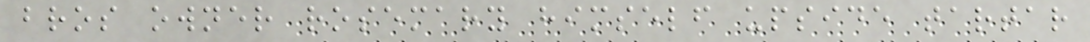bros owner rosemary himself upside tartar
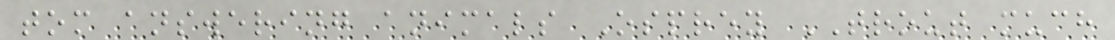tom answering animals Osprey TROUT much
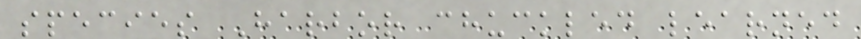species Harbor chuckled learned
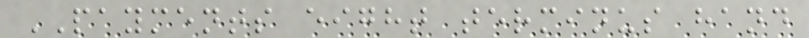PAYMENTS eight terminus hand
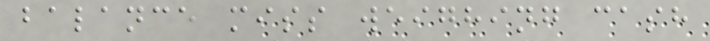balance miss weighing cash
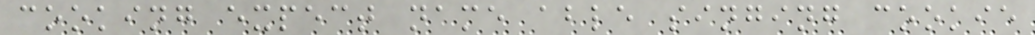cooking expect name able singing cookie
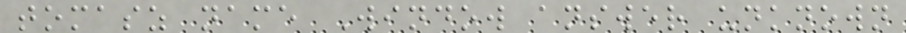tomasz name Window answer unknown
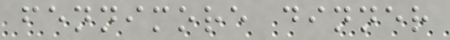fennimore dinner
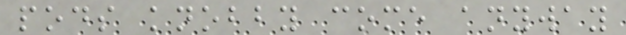pods knobby come anyway
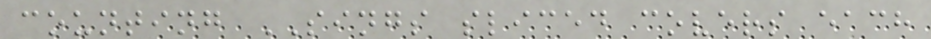counting SINGS sliced covers each
